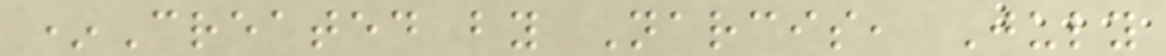*Created by Narcis, July
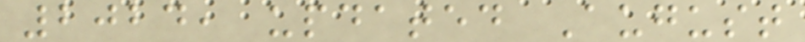2024, updated August
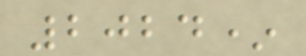2024*
